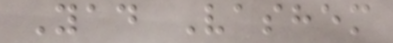Yad Vashem
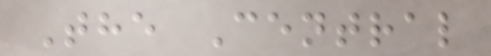The Central
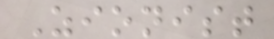Zionist
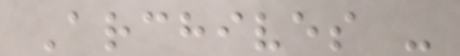Archives -
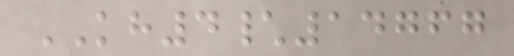KH4\14767
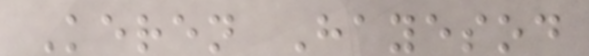Keren Hayesod
